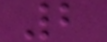2
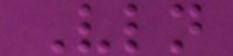Vln
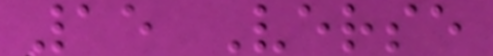15 Verse
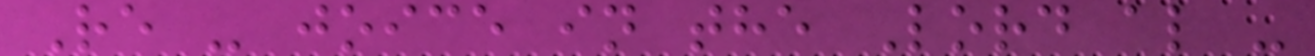Re - joice in the Lord al -
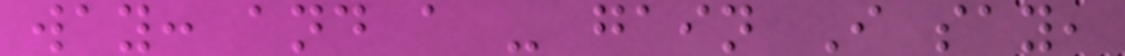way: and a - gain I say,
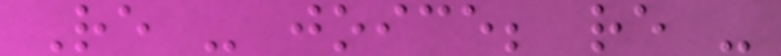Re - joice; re -
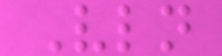Vln
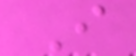I
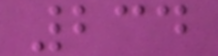234
